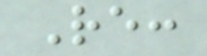Re:
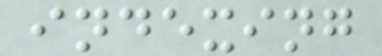indexing
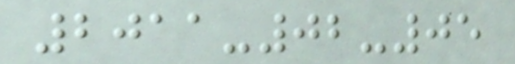2011-02-05
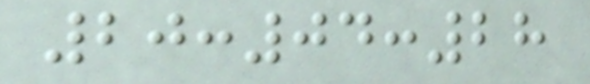20:04:28
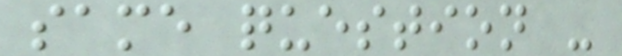same question -
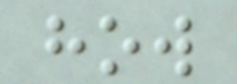how
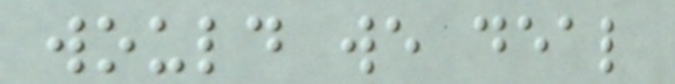would we deal
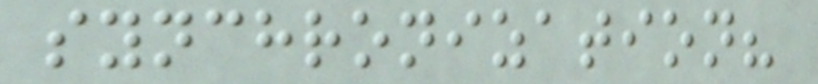synchronization?
